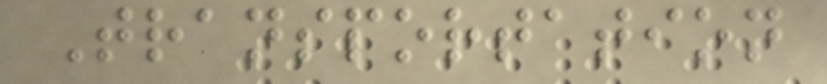Transportation
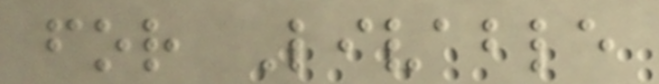for Livable
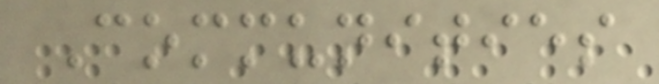Communities
